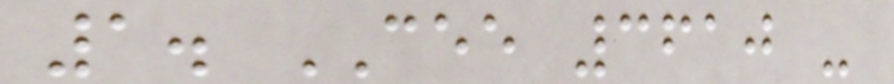1. CEE 3610 -
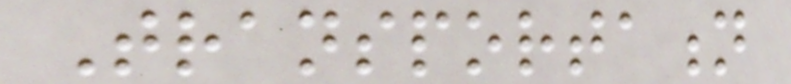Transportation
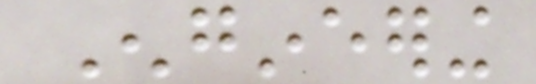Engineering
